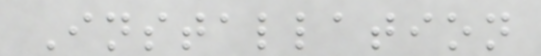Installation
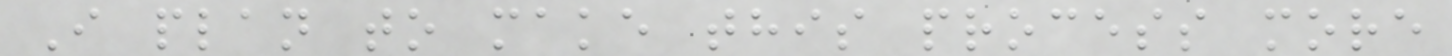I plan to make this process more
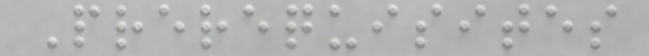Prerequisites
